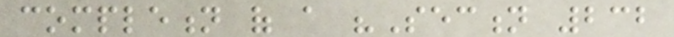completion of a "Section 232
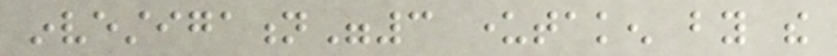investigation"3 undertaken by the
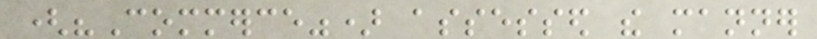("Commerce") assessed the manner
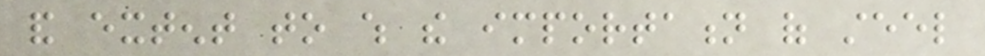and extent to which the importation of steel
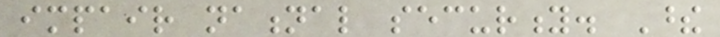impair national security. These
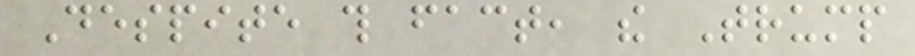Despite this fact, the Trump
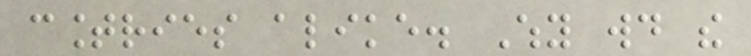countries alike. Why would the
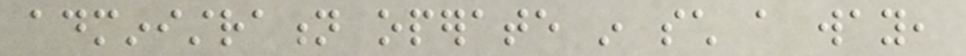administration operate in such a way,
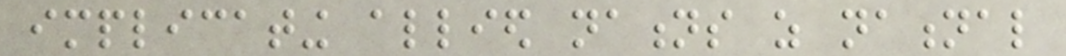implicating allied nations as national
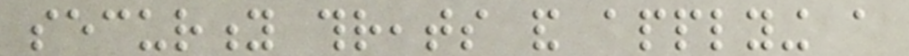security threats and applying a
